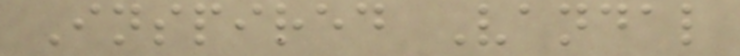Inspired Vandal
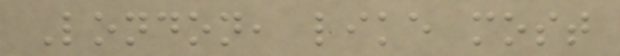London, like most
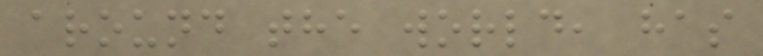around the world, has
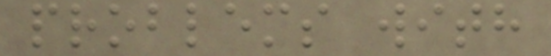problems with
